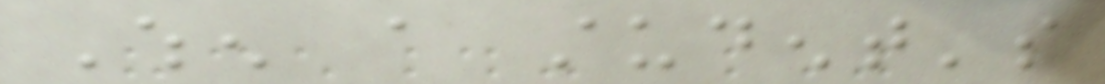When a student's
